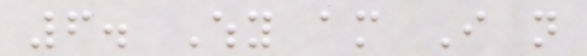6. Why am I not
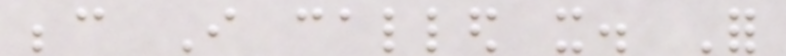because I called it. For
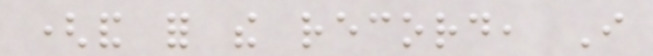(and for the record, I
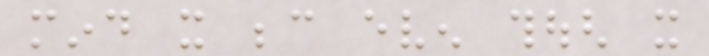mind it because even though it
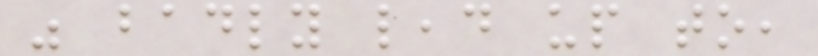was badly lead up to,
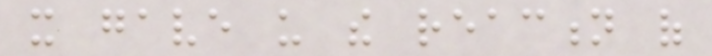it gave us the reaction of
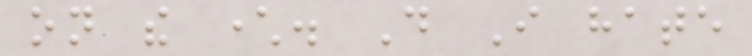on the character. Do I hate
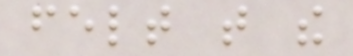felt that the
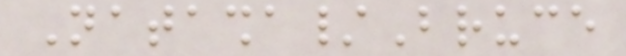Natasha/Bruce
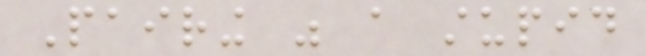Pairing was a stupid
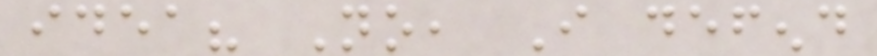idea? No, I defend
